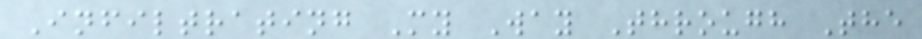Infiltrating My Way Through The
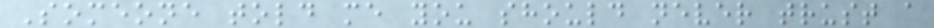Someone told me you should never trust a
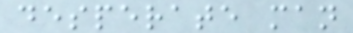desperate man
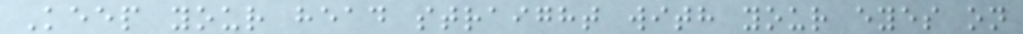Keep your head straight with your eyes on
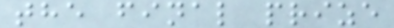the final prize
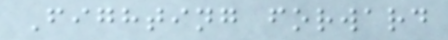Fighting forward
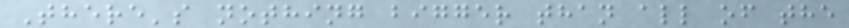There's nothing bigger than all of the
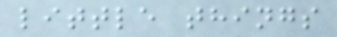little things
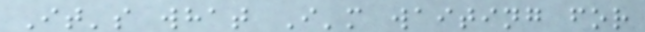It's what I'm waiting for
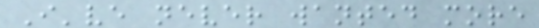I've never wanted more
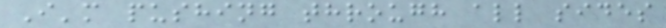I'm pushing through all sides
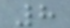8
